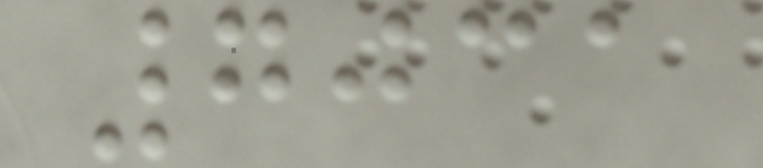7031
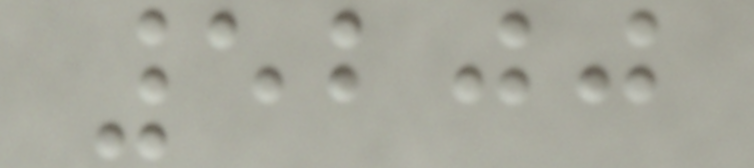5200
